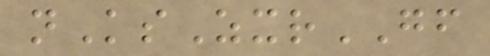nKsZxrGF
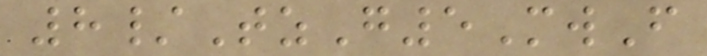8/TzG5MwF
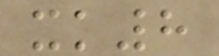xk8
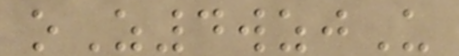oZ4wzjU
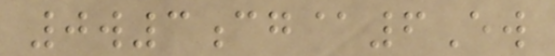0w3cg@6Ew
